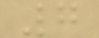7
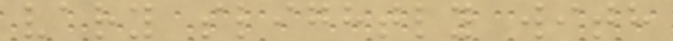vary slightly with
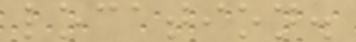location.
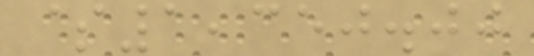$1,350.00
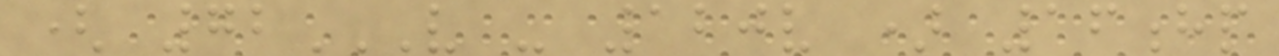( 72V - 120V ) 16HP
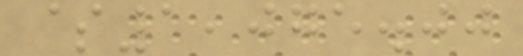$1,075.00
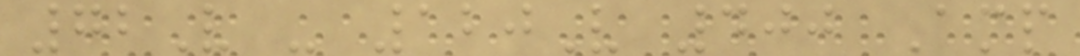72V - 120V 400 Amp
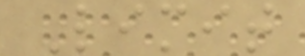Limit
